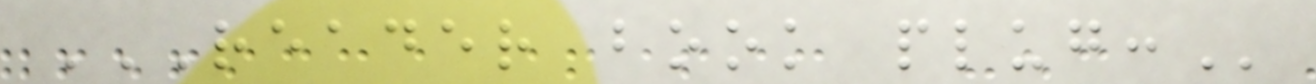READER BOOK PLUG:
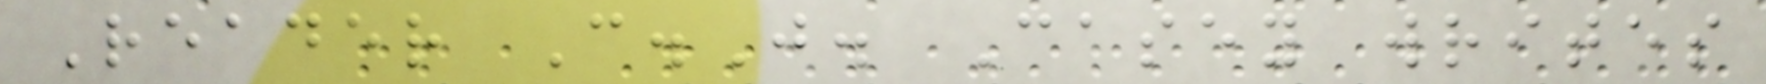Reader C.J. Casey writes
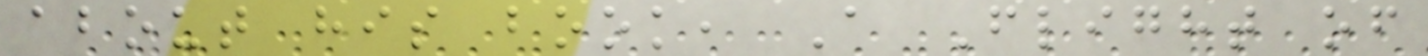about his book, A Flight of
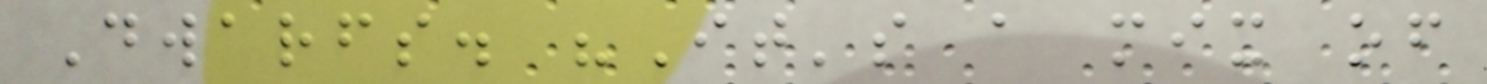Dwarfs. "It's a mix of
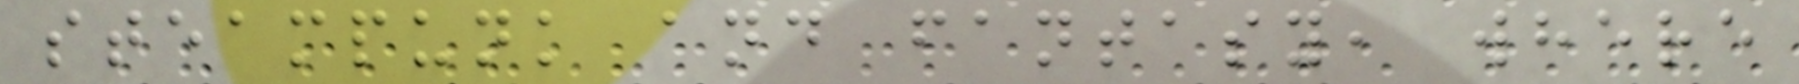steampunk and fantasy, where
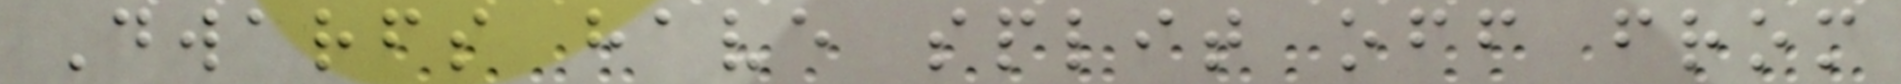Dwarfs have split off from
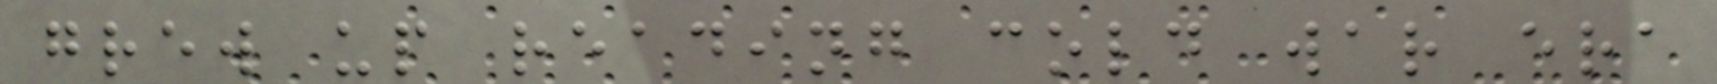grew up reading cold war era
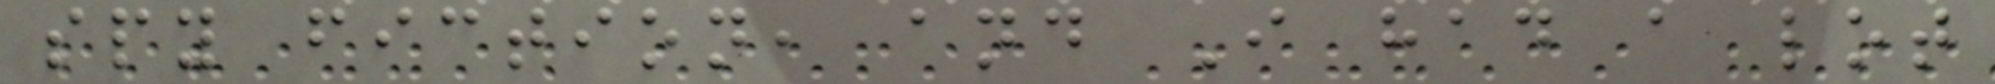spy fiction, and I had a lot
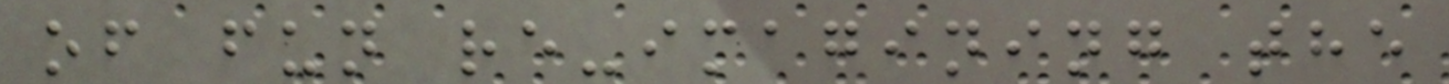of fun re-imagining the
